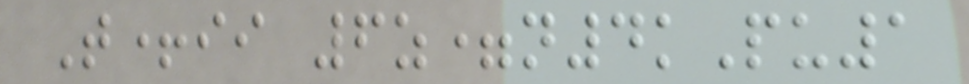T+ii 6z=n4kPu1
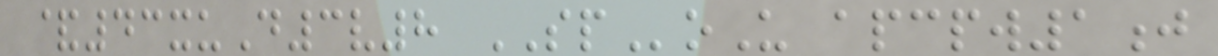&43xuD3v8 SPoU apcpw1j
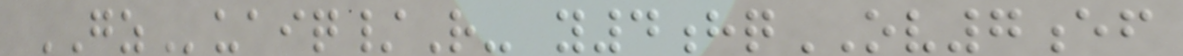GZuaiq/R- y4hqOV7ef
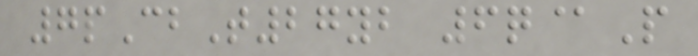7pCbT27yb 6q@P
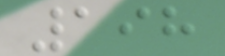198
